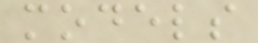models
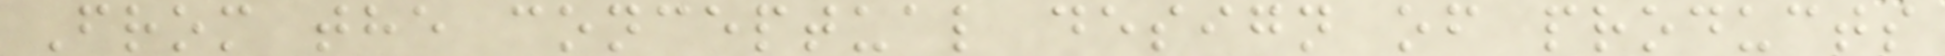From the conceptual design of products
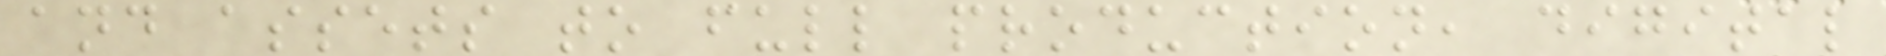and assets to full production, digital
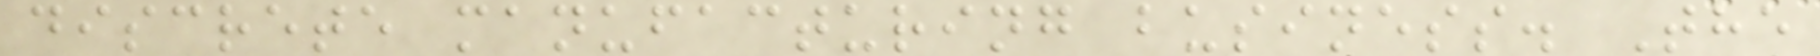discrete manufacturing business. The
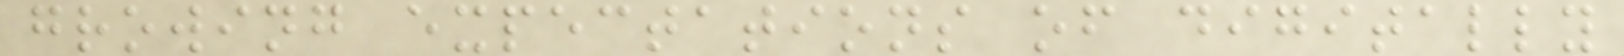growing expectations of digitally
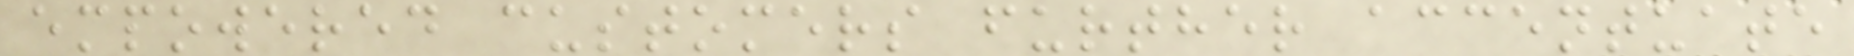empowered customers further accentuate
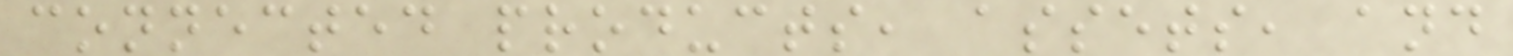connected products, assets, and
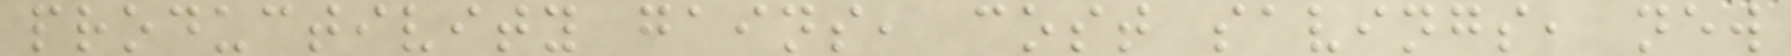productivity gains, cost savings, new
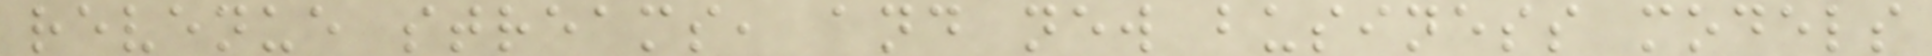revenue streams, and new business models
